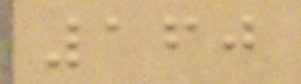160
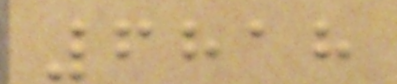6818
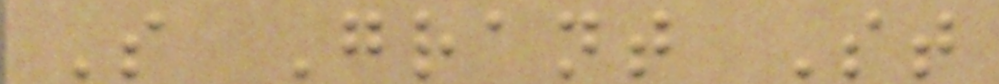S Grant St
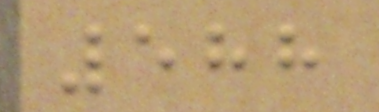588
